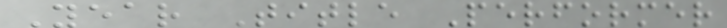Year Title Performer
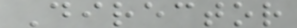Director
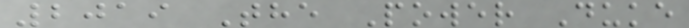2019 The Power Duke
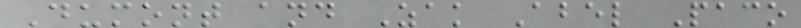Dumont and Zak Abel Paco
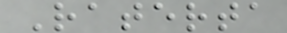Raterta
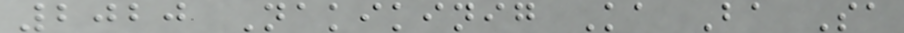2020 Nakikinig Ka Ba Sa
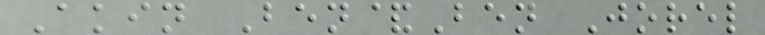Akin Ben&Ben Jorel
